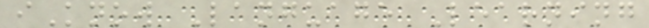iKnow Language Learning
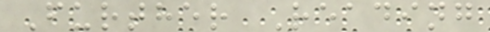Further Reading
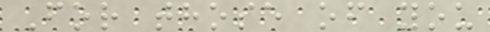For those of you
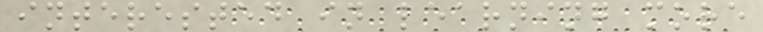interested in learning more
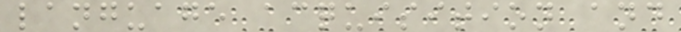language acquisition and
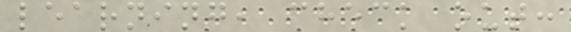learning, check out:
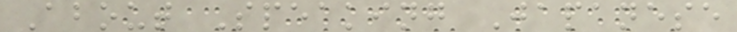About Speaking Japanese
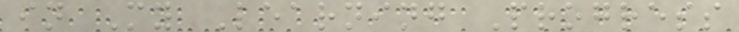in My Learning Progress
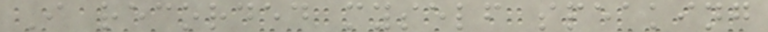I recorded myself speaking
